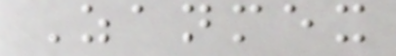Zanmex
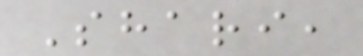Shari,
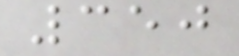350
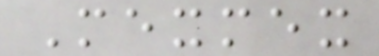Mexmex
